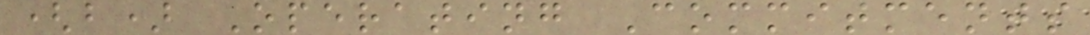(b) Operating Commitments
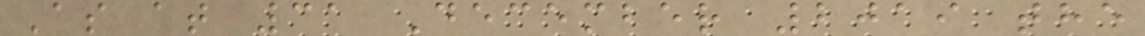As at 31 December 2019 the
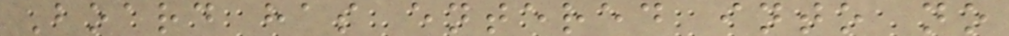Board has entered into no
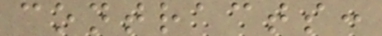contracts:
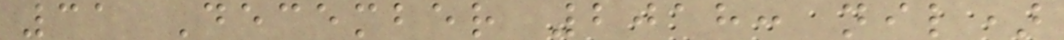31 December 2018: nil)
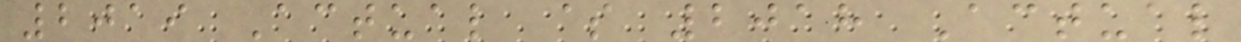2019 Actual $ 2018 Actual
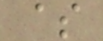$
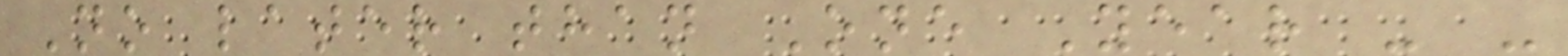No later than One Year - -
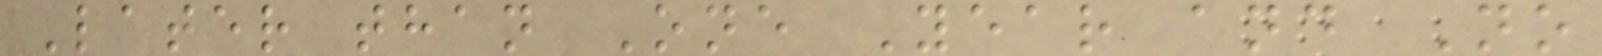Later than One Year and No
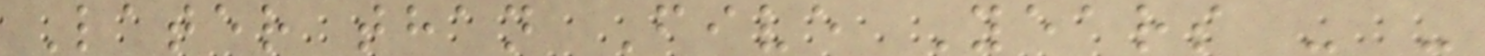Later than Five Years - -
